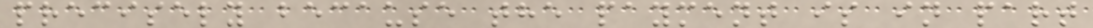precisely because the payment is in part
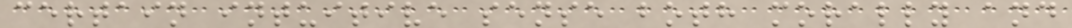certain intuitive sense both morally and
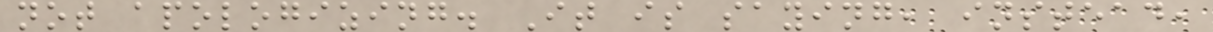not apologizing. It is saying, instead,
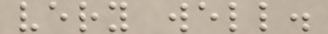very well.
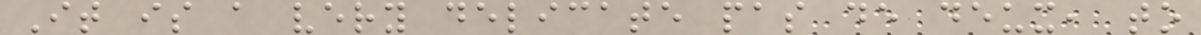It is a very delicate pas de deux, to
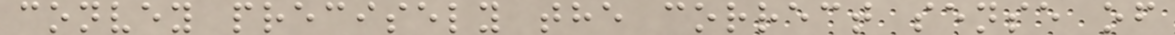convey precisely the correct sense of
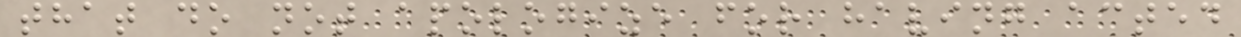that do not apologize for having acted
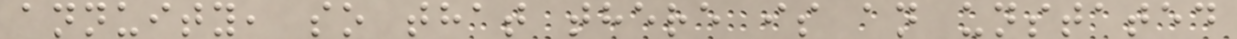annuity, so that there is an unstated
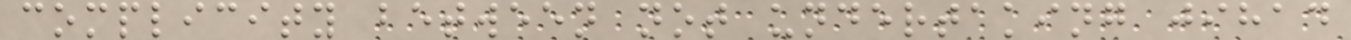complicity between not undertaking jihad
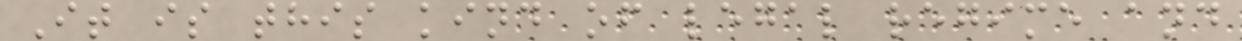It is this kind of legal regime and
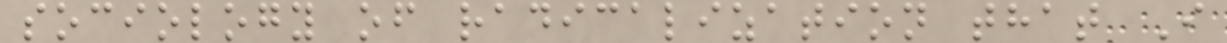sociology of radicalization that I
